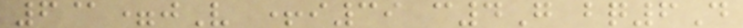6@=jV +i39 c4G bq6D
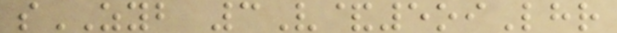sZYB 3V&5oiLhr
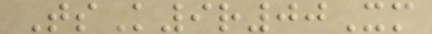TsK9r00Xm
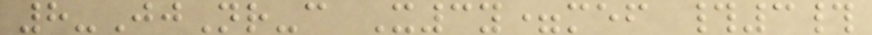8-JjNr-c X3y=mef #3#
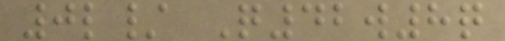0l/ Q42w8q
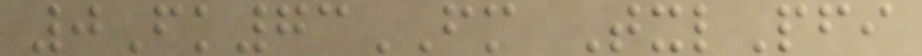0Fk73FM TxlPfi
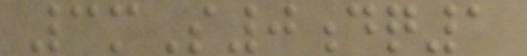3mS0dq1
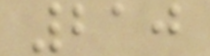210
